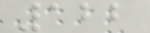122
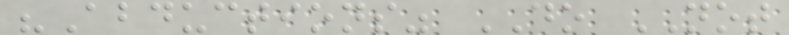"Abductions" DO NOT
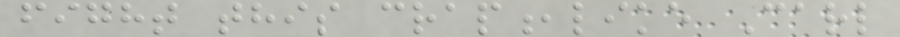fight this crap,like Carl
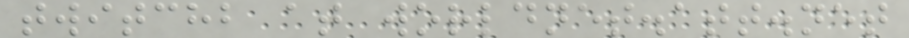twitchb at worldnet.att.net
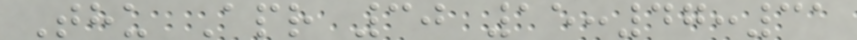Thu Apr 30 15:47:31
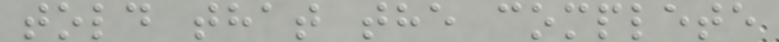told that the complete
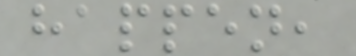happen,
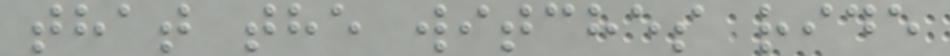that the witches ride
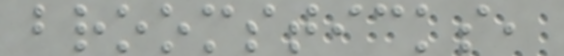broomsticks,
